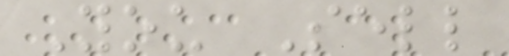You Sell
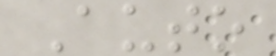Auto
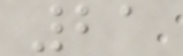21
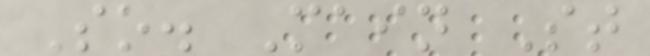So. Main St
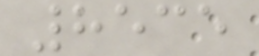8535
